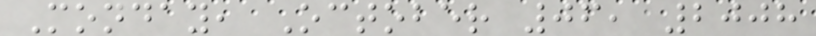Monday, October 06, 2008
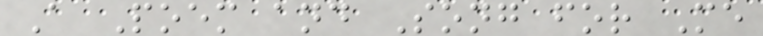A Poem and Song for Me
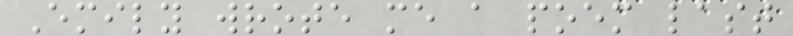Emily wrote me a poem last
